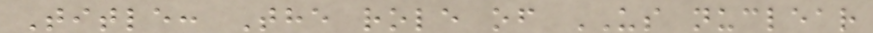Title: The role of US nuclear
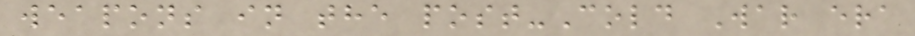weapons in the post-Cold War era
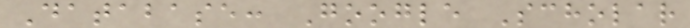Database: Google Scholar
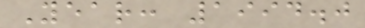Year: 1994.0
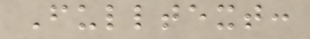Fulltext:
